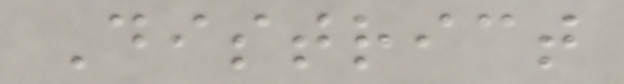District
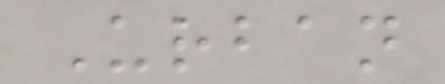Urban
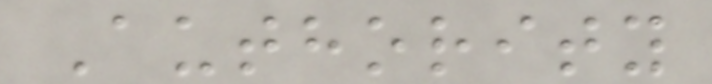Authority
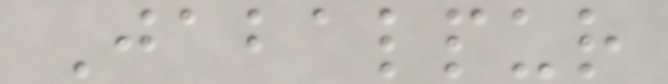Jabalpur
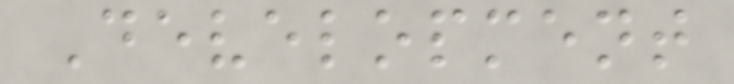Development
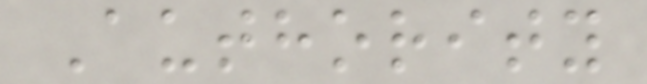Authority
